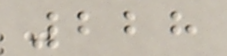228
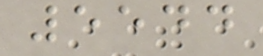5544
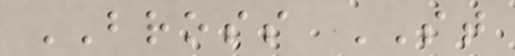BROSS ST
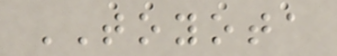TOYOTA
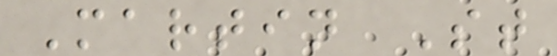Martin St
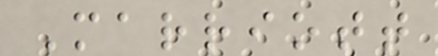Marriott
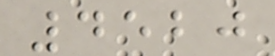4520
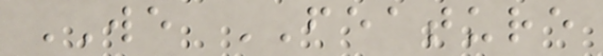WE FEATURE
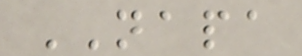NAPA
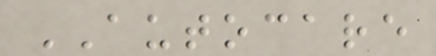AUTOCARE
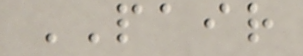PAIR
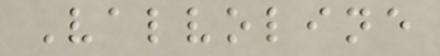Valvoline
